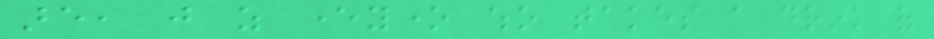are, just as everyone who takes a drink of
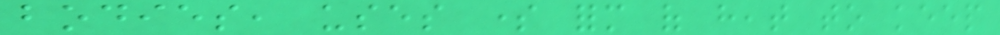bodies, uses some form of heat to keep
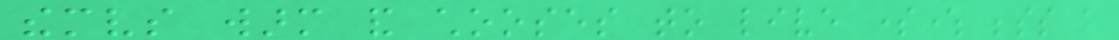themselves warm and chooses to live somewhere besides a
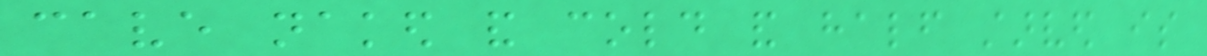cave naked and cold and half starved is
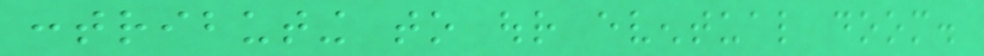contributing to our eventual doom.
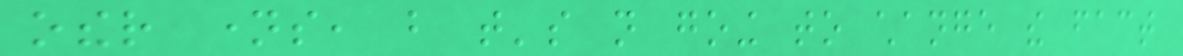other names, but that's not going to change the fact
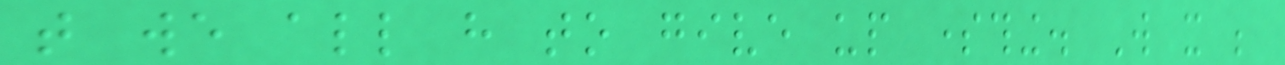that we all have to give up something. Will it be
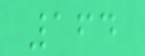164
